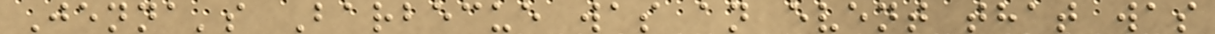Jenna's Barbecue was an event that was
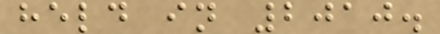held in 2010.
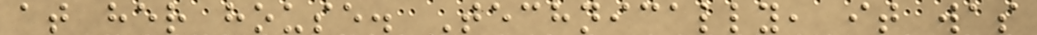at her house. Technically, it was
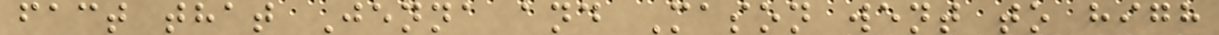fact that Jenna and Mason went to high
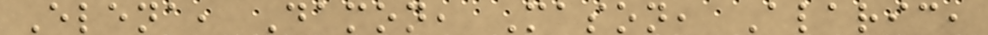Elena, Damon, Mason, Alaric,
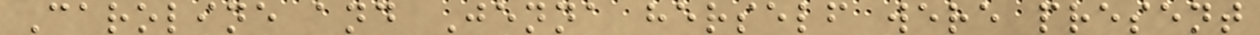Caroline and Jenna herself were present
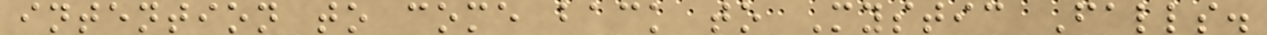intention to come back to Mystic Falls.
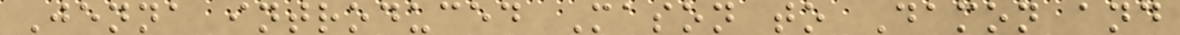Jenna introduced Mason to Damon and
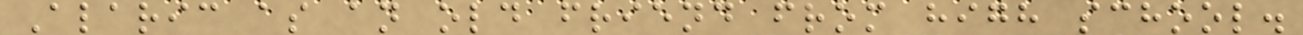Alaric as an old friend from high school.
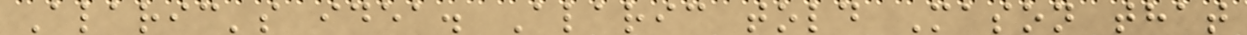Alaric's idea. Alaric told Mason that
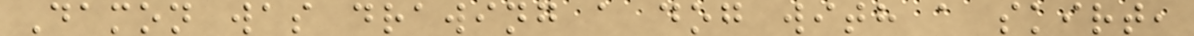Damon was drawing a dog with a skirt,
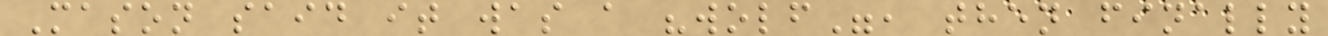Mason said it was a "wolf", then finally
